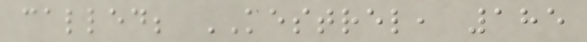called; KESTREL, 185
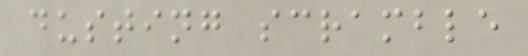dusting scramble
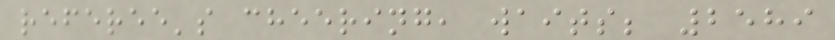referee's cheering, waits; 2589
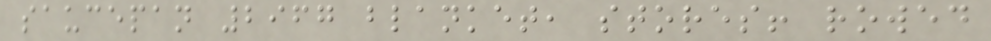saucepan 2967 blanket, stores! rowed
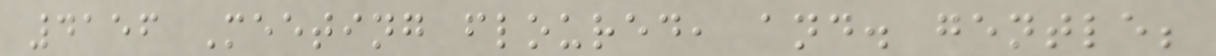4156 Meeting floured, and. gentle;
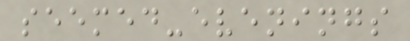seemed-evenings
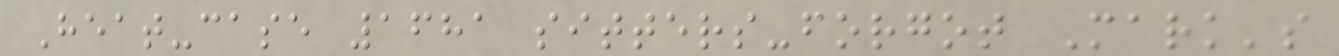Heat-case 1681 sitters-forgot Mark's
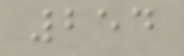254
